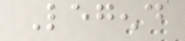Legend
